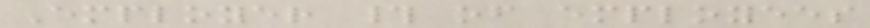Employer # of employees
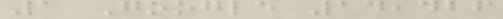1 Google 14,426
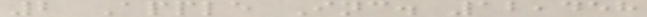2 Apple Inc. 12,458
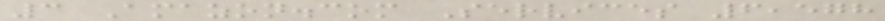3 Amazon.com Services 6,578
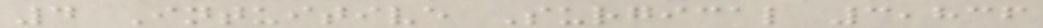4 Intuitive Surgical 3,836
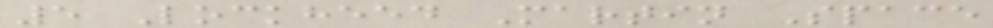5 Lockheed Martin Space
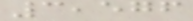3,576
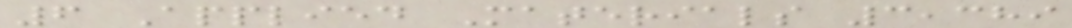6 Applied Materials 3,389
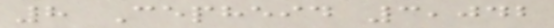8 Cepheid 3,042
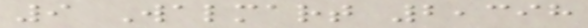9 Walmart 2,398
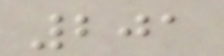201
